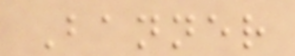Banner
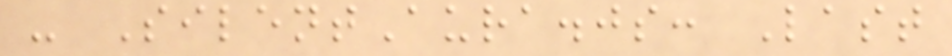- SilentAura.js: Last
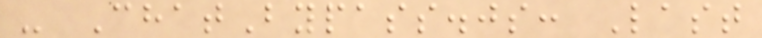- ChatBypass.js: Last
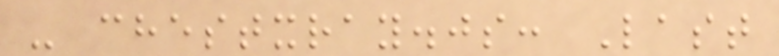- chestxray.js: Last
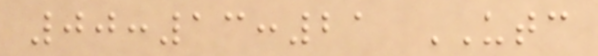00:13:21 UTC
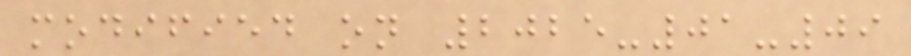modified on 2025-01-09
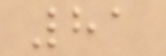81
